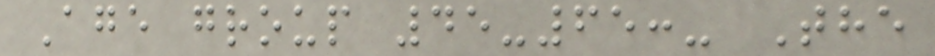Age group 45-65:- The
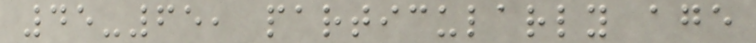45-65, particularly age
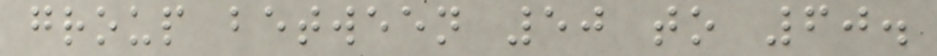group between 50 to 60.
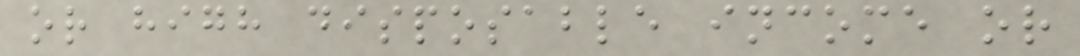or high disposable income or
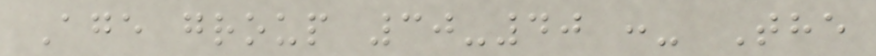Age group 30-40 :- The
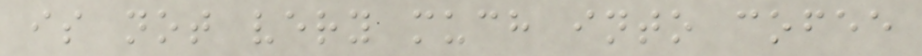is not very much into cofee
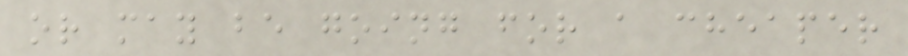or may be going for a cheaper
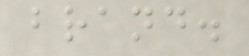brand.
